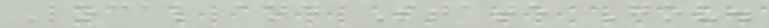Local and State Gov.
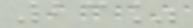23%
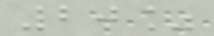20%
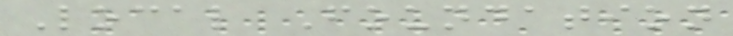Local Foundation
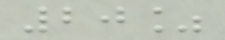20%
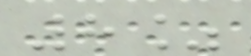8%
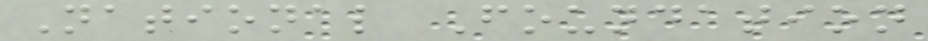National Foundation
